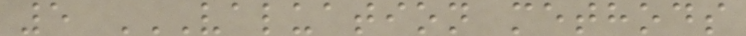5 VALUATION METHODS
